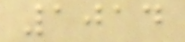1014
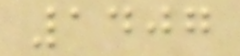1407
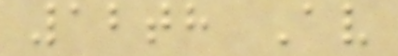12th Av
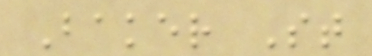Baker St
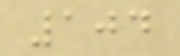104
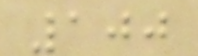100
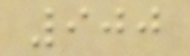900
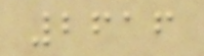2616
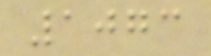1073
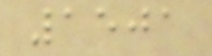1501
